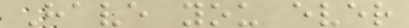Have you ever
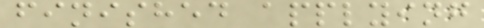finished applying
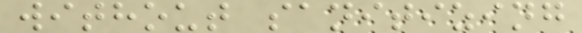without sanitizing
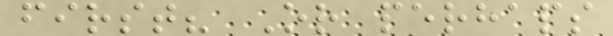first? Or perhaps
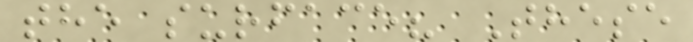the surface? These
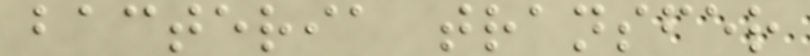bacteria transfer
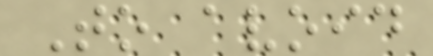To avoid
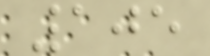105
